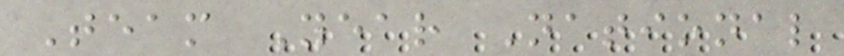Team Year National
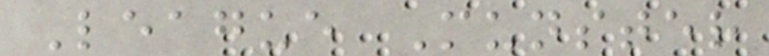League Munster
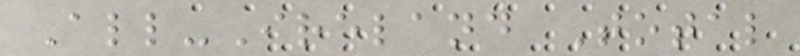All-Ireland Total
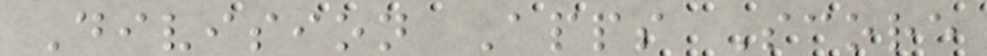Division Apps Score
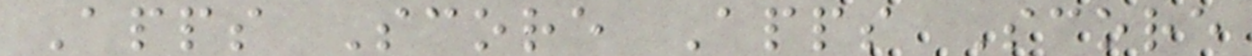Apps Score Apps Score
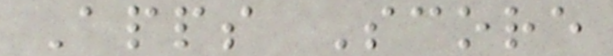Apps Score
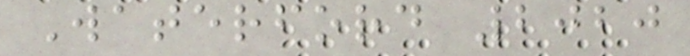Waterford 2020
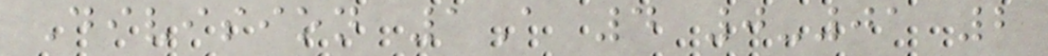Division 1A 4 0-01 2
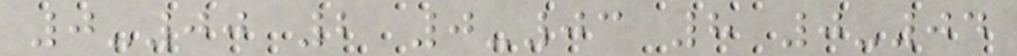0-00 2 0-03 8 0-04
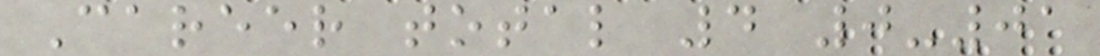Career total 4 0-01
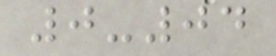0-04
